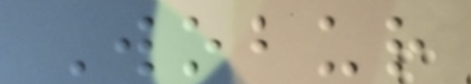Wobur
